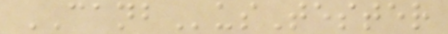CANBusTester
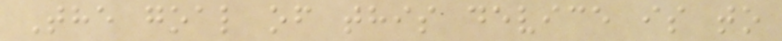The goal of this device is to
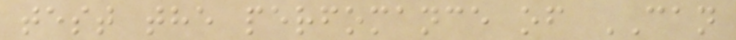test the perfomance of CAN
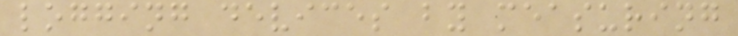logging devices by measuring
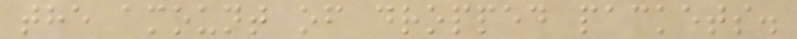the amount of dropped packets.
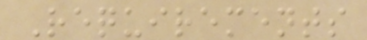Requirements
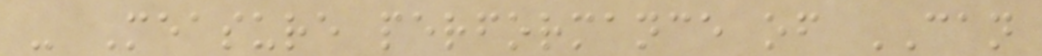- Measure performance of CAN
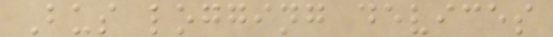Bus logging devices
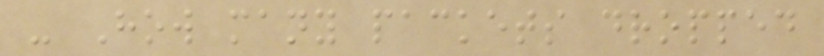- How many packets dropped
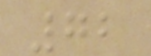72
